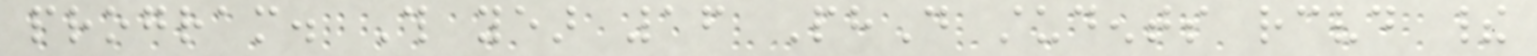program. This year 16 PhD students received their
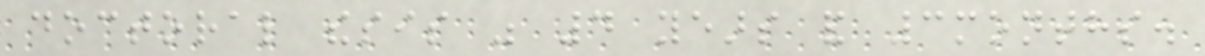doctoral thesis was 4 years and 3months.
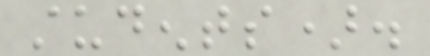students).
